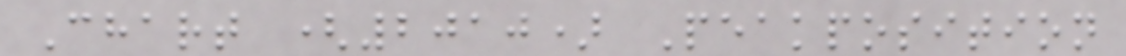Chart (2010) Peakposition
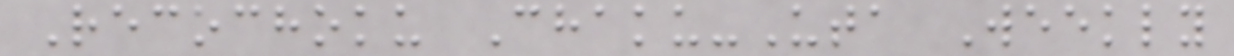Recochoku Chaku-Uta Weekly
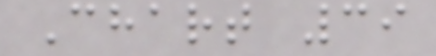Chart 39
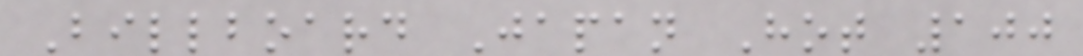Billboard Japan Hot 100
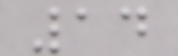14
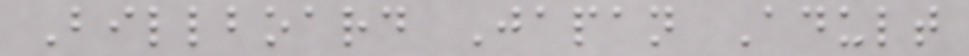Billboard Japan Adult
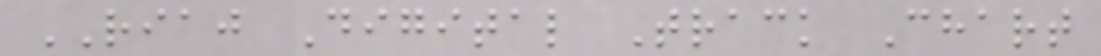RIAJ Digital Track Chart
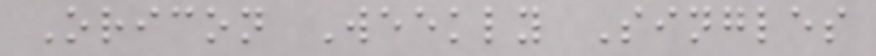Oricon Weekly Singles
